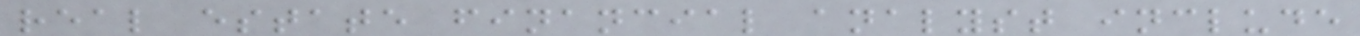real estate financial analyst include
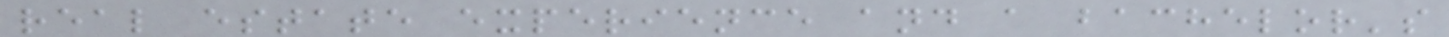real estate experience and a bachelor's
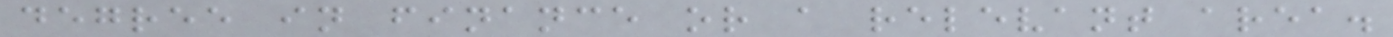degree in finance or a relevant area.
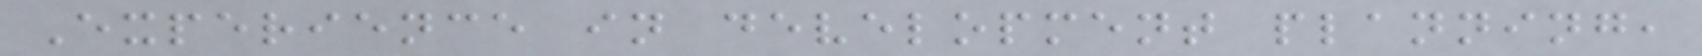Experience in development planning,
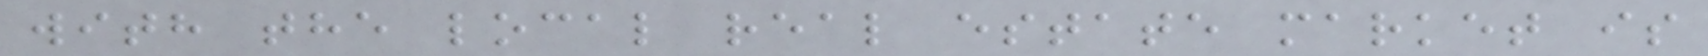with the local real estate market is
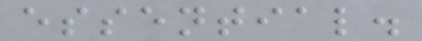essential.
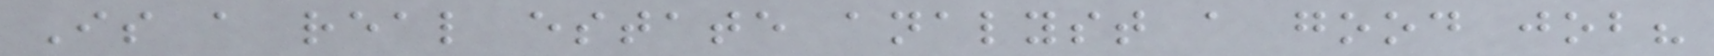Is a real estate analyst a good job?
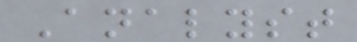Analyst
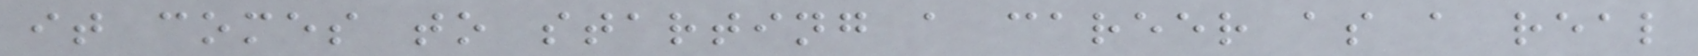it comes to starting a career as a real
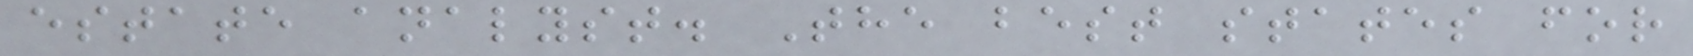estate analyst. The best states for
